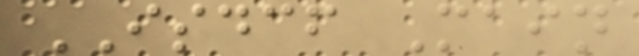ISDCF Main
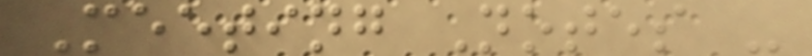Meeting Notes -
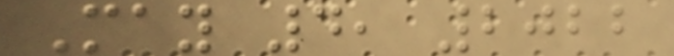May 4, 2022
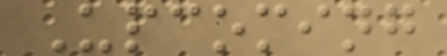Upcoming
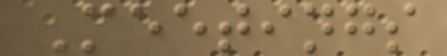Meetings
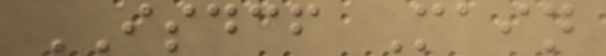ISDCF Main
